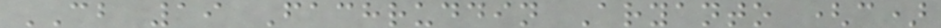CB 19 Fachruddin Aryanto (c)
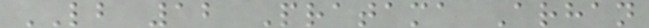LB 12 Pratama Arhan
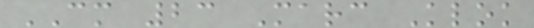CM 23 Marc Klok
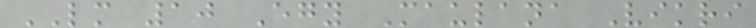LM 10 Egy Maulana Vikri
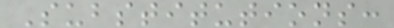Substitutions:
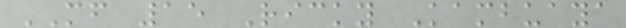MF 15 Ricky Kambuaya
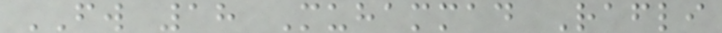FW 18 Muhammad Rafli
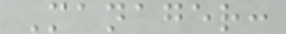Manager:
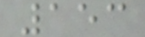153
